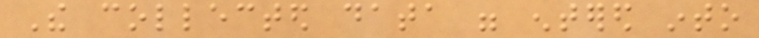The collected data were entered into
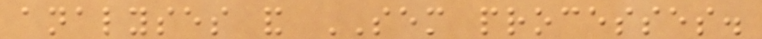analyses and SEM processes.
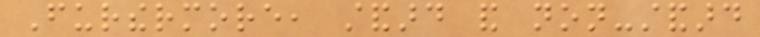Furthermore, standard and non-standard
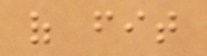of fit
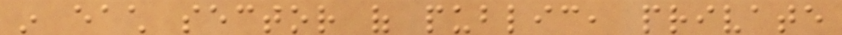in each sector of public, private
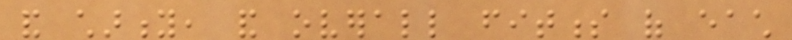and charity, and overall fitness of each
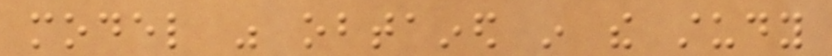model was obtained in the study
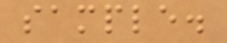sample.
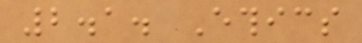2.1. Ethics
